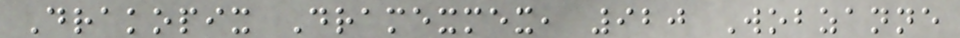Drakopix Dramexmex, 920 Wobzanne
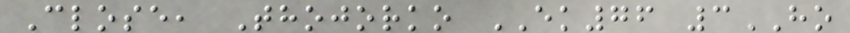Close, Thojorko EK76 3HO
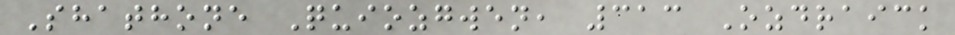Shathone Quiozgwen, 313 Ozdraick
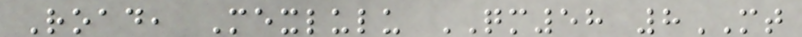Road, Mexlulu QM58 8MT
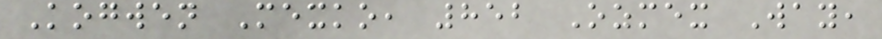Kogwen Mexko, 852 Ozmex Way,
